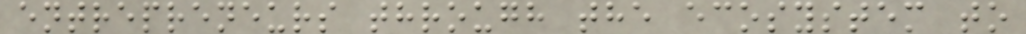entrepreneurs through the ecosystem to
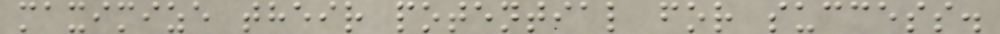maximize their potential for success.
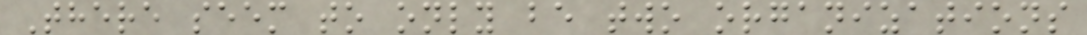There seem to only be two organizations
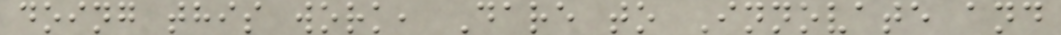doing this work, Dare to Innovate and
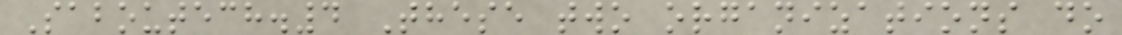Saboutech.4 These two organizations do
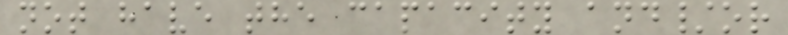not have the capacity and/or
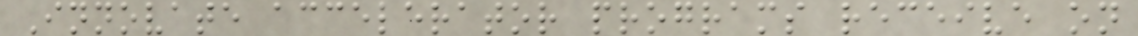Innovate accelerator programs receive on
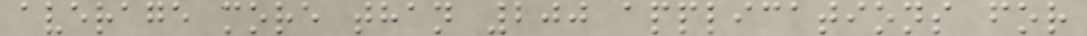average more than 200 applications for
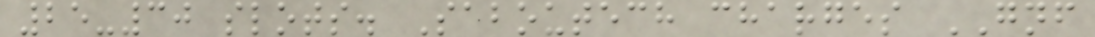25-30 slots. Saboutech charges GNF
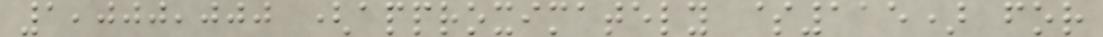1,000,000 (approximately $115) for
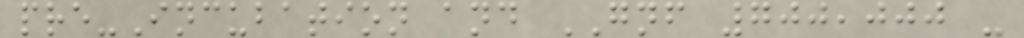pre-Incubation and GNF 700,000 -
